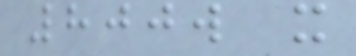800w x
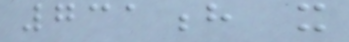731h x
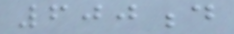600d
